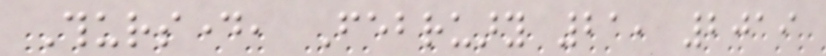Thursday, February 21, 2019
